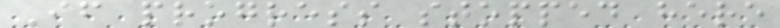If progress stopped here
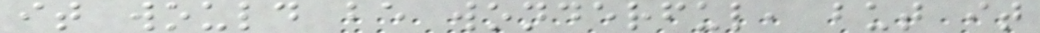it would be wonderful, but it
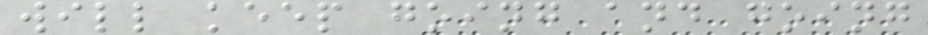will keep going and going
